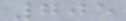705
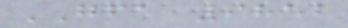GFA 9852
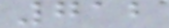712
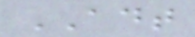ADT
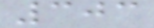303
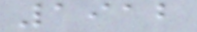1912
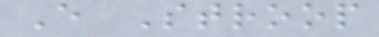E Stroop
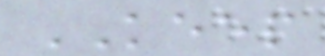KEEP
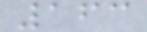163
